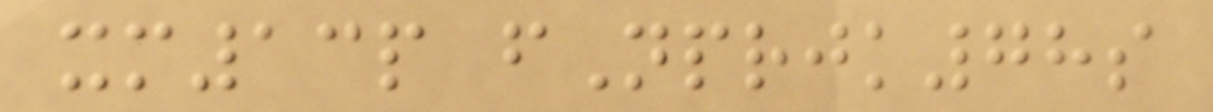xm13p fNprjk78s
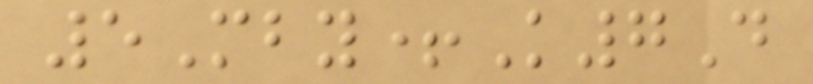5Mby+K7D
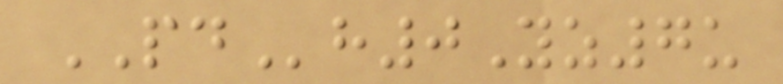PDh0Yz7u
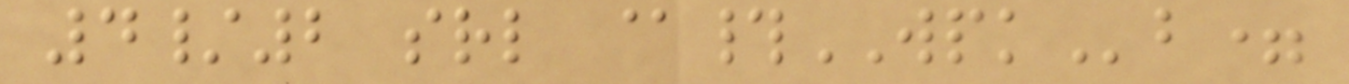4/2 srl @#WPKb=
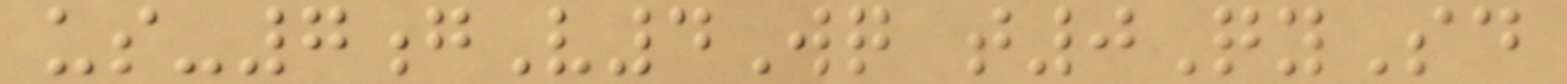us-7gV4Wq t0QySd
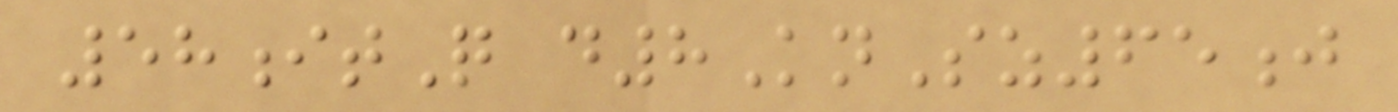58itQ d8KnSz65j
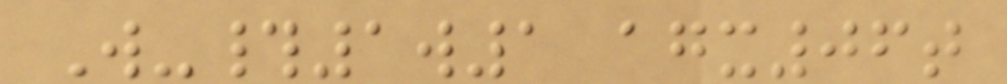W-#1w1 agx06t
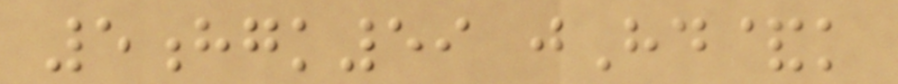5hgk59 jHd&k
